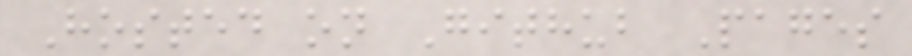Hosted on Github Pages
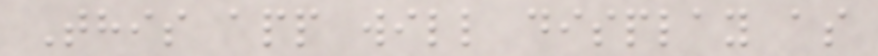This app will display as
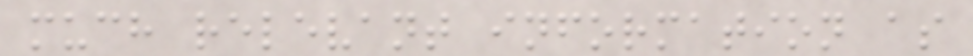much relevant information as
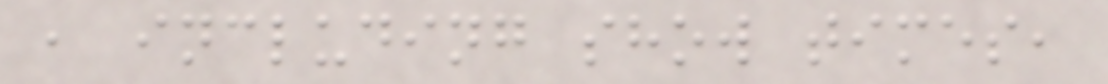, including show times,
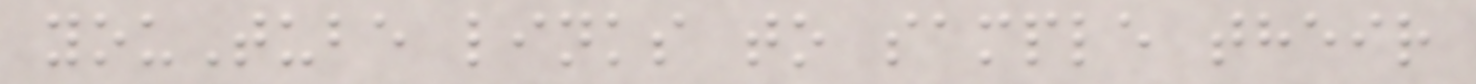youTube links to sample their
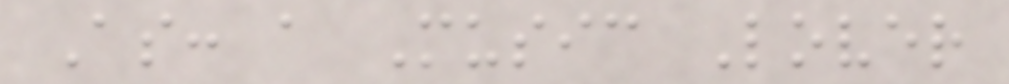As: a Music Lover
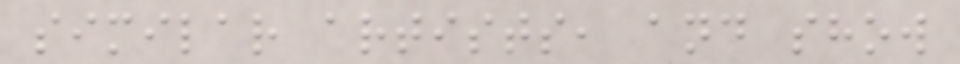similar artists, and show
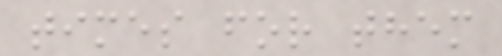times for them
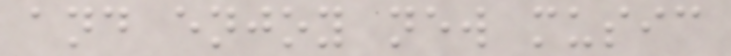and enjoy new music
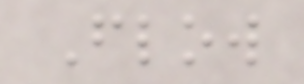Flow
